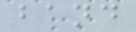band
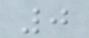0
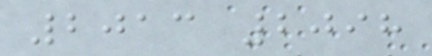2013 2098
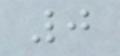0
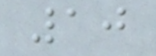10
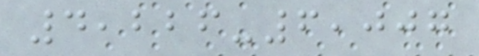4,226-6,007
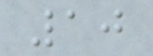10
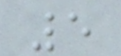5
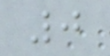0
